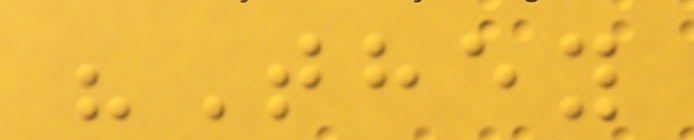"They
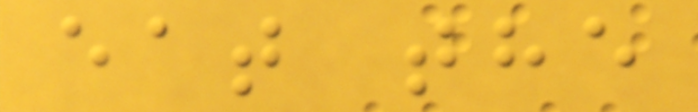eat the
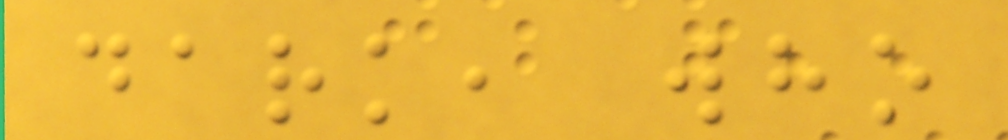dark, who
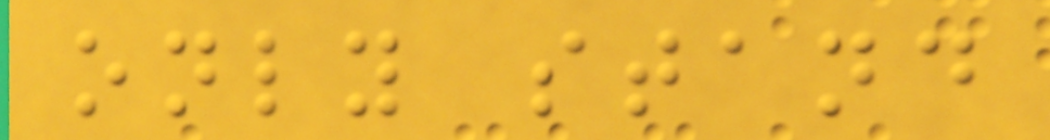only stand
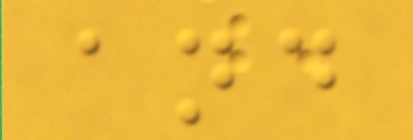and
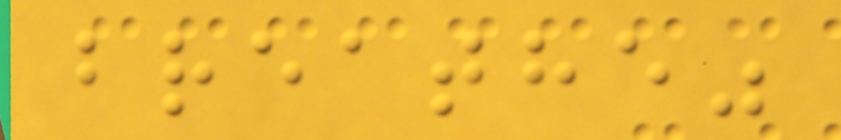breathe"
